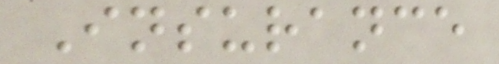Insurance
